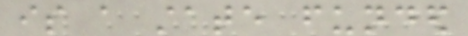is a state funded
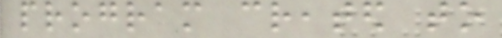program created to
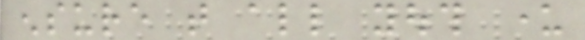ensure that all youth under
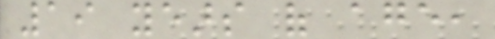19 years of age,
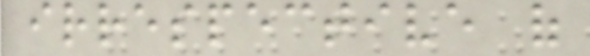irrespective of
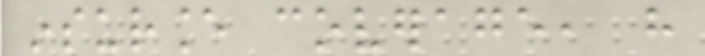insurance coverage, have
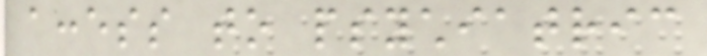access to psychiatric
